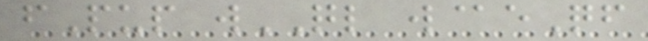fPup wQL w@eQf
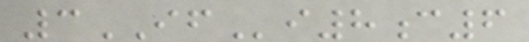3IFi8c6
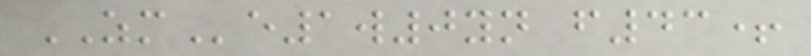ZMe1w0yn f43+
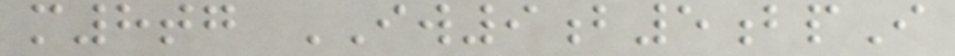m8tg IW9b5bpI
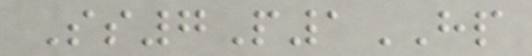Ss7P1HP
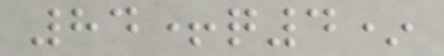84+q4*
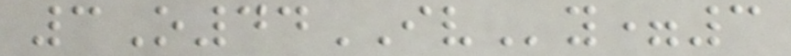3O44IVy=3
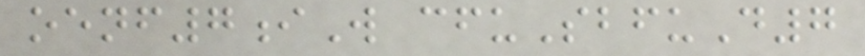oenf7iW cfuSbfuD7
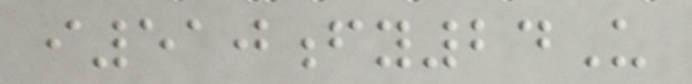i510fy24U
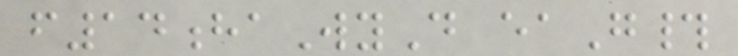f14haWyD eaG#
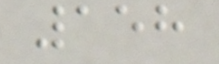158
